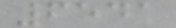6541
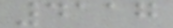4117
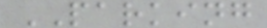PARKING
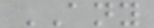ANY
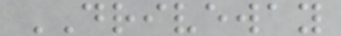DRIVEWAY
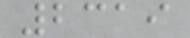2319
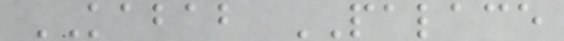KABAB PALACE
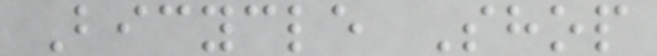Bicycle Shop
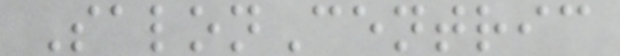SalonCentric
